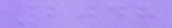2048
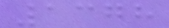1378
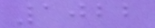1022
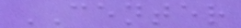CENTER
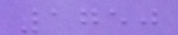1750
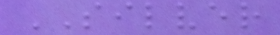SILVER
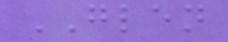GLEN
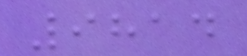9814
